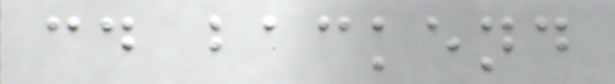cd backend
